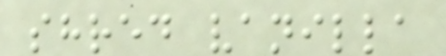shred vanilla
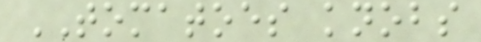TOMATOES knobs
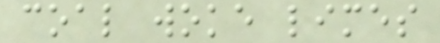coal woke limes
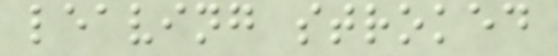leaving stroked
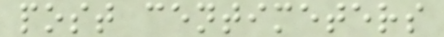post centimeters
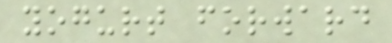yogurt forward
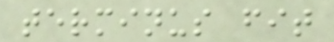terminus fit
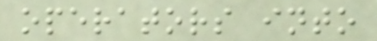operators into
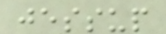jessup
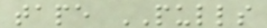tape PULLS
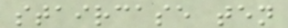staircase ten
